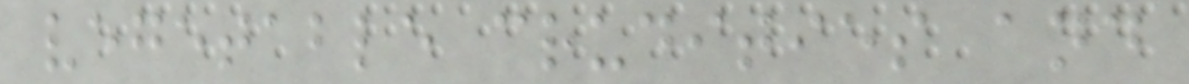vegetable crudities and
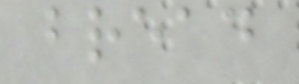bread
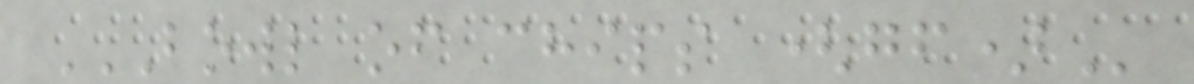BOWL OF CHIPS (GF)
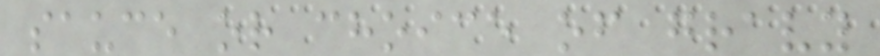sauce or choice of gravy
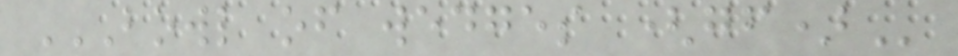BOWL OF WEDGES (GF)
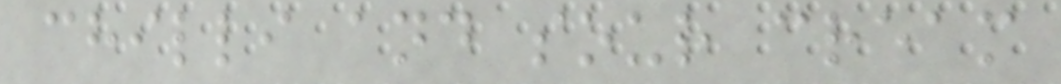chilli and sour cream
